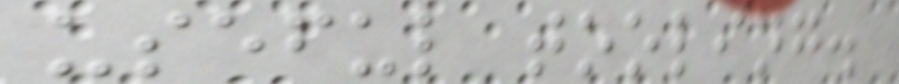useful tooling.
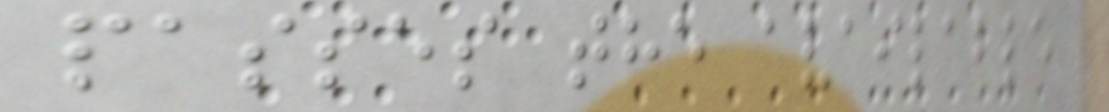passes the available
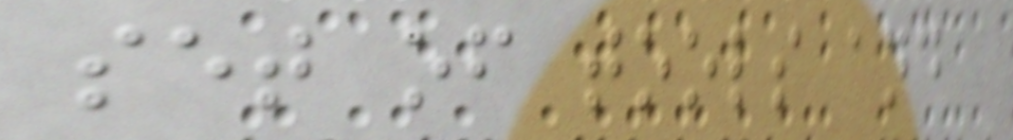set of tools and
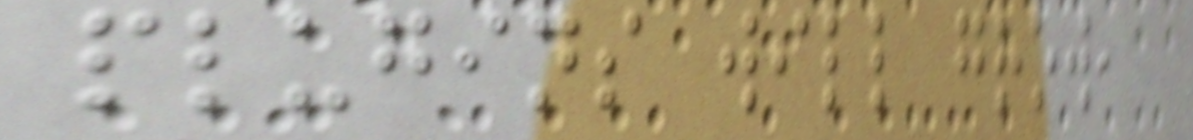plugins will grow,
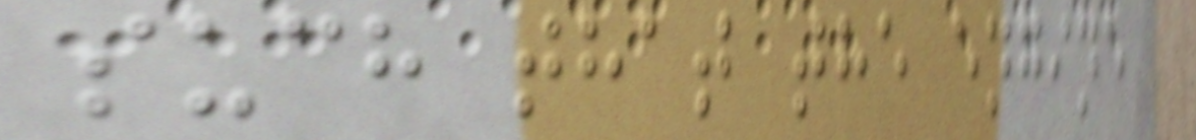such that the engine
